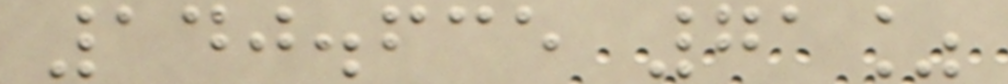140.635 71%
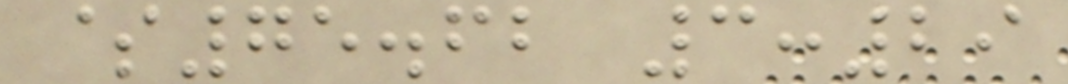$75.62 3:29
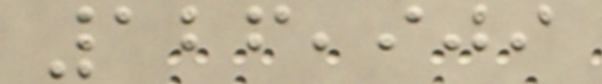126,909
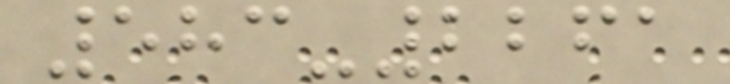583-2261
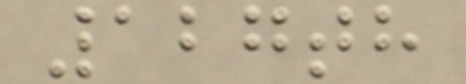127th
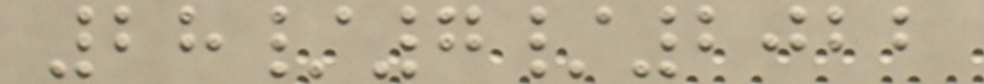28/7/2022
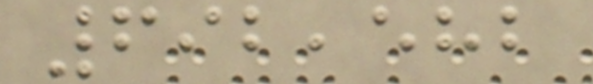692,582
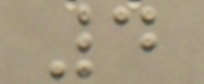4
